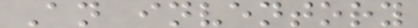An inventory
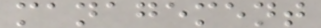management
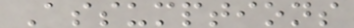Assumptions
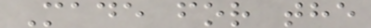Made for the
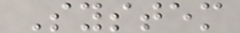System
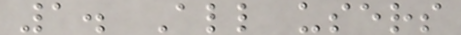1. All users
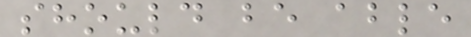should be able
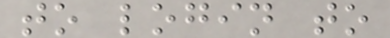to login to
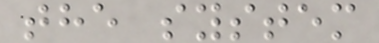the system
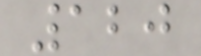120
